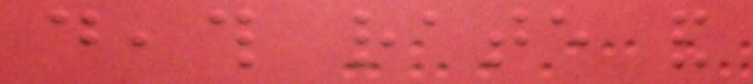death rate and
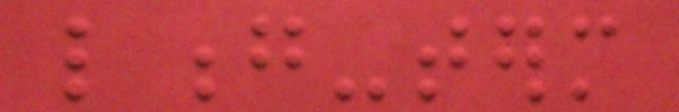long-term
